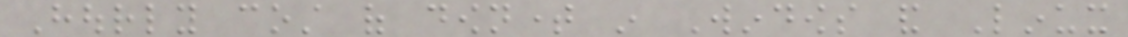Hourly cost of downtime in Windows and Linux
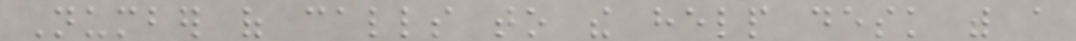Number of calls to the help desk with a
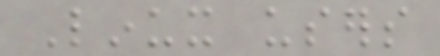Linux users
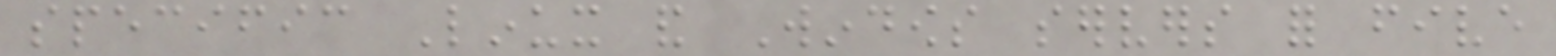specific Linux and Windows servers for five
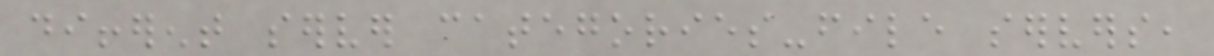different server categories-file servers,
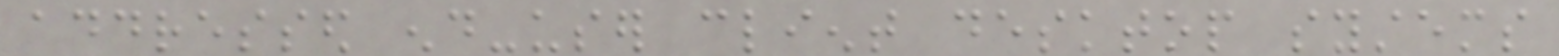addressed end-user client desktop systems
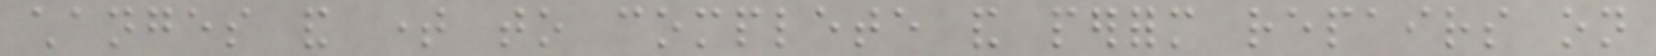changes and time to complete and perform repairs on
